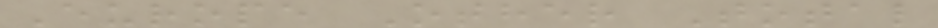Europe Other Total
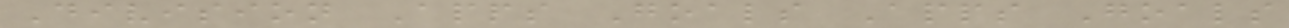Division Apps Goals Apps Goals
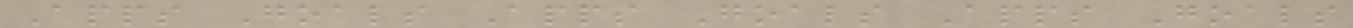Apps Goals Apps Goals Apps Goals
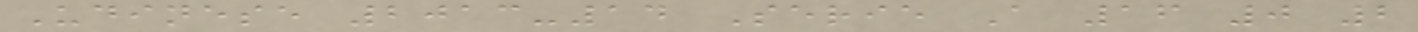Udinese 2013-14 Serie A 16 0 2
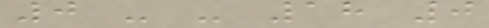0 - - 18 0
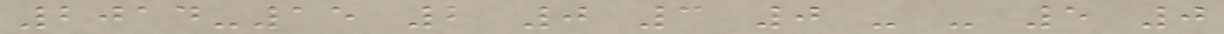2014-15 2 0 3 0 - - 5 0
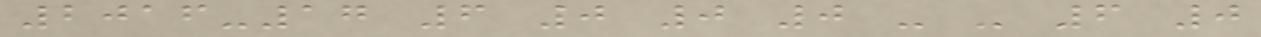2016-17 6 0 0 0 - - 6 0
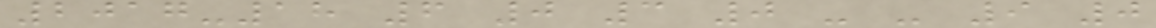2017-18 6 0 3 0 - - 9 0
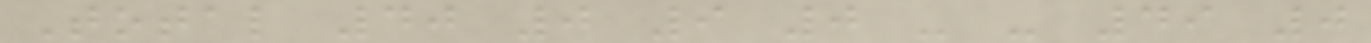Total 40 0 9 0 - - 49 0
